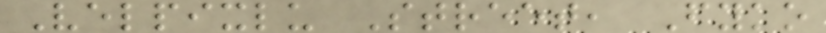Velpixlu Street, Fyko
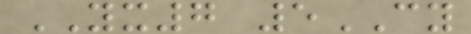YX7 5CY
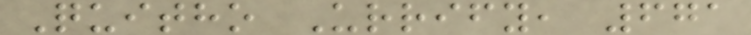Quitho Urrify, 671
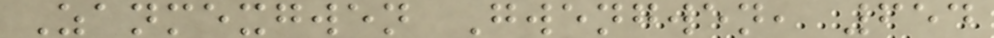Zanmexgwen Gwengwen, 654
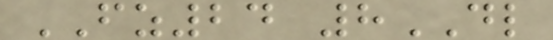FZ24 8DL
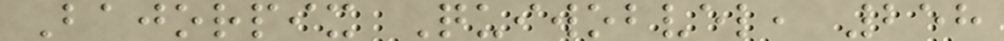Bajorpix Quiwobvel, 258
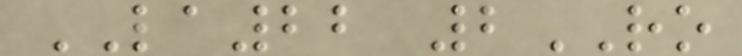LA22 2RO
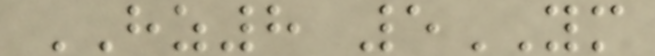HZ8 5YM
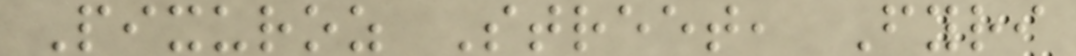Pixuroz Street, Fyri
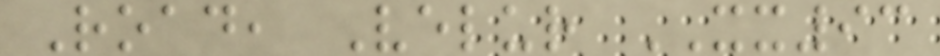Road, Velur XX93
